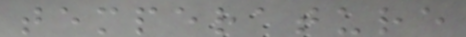temperature
